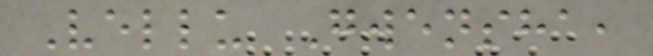Vellu Gwensha,
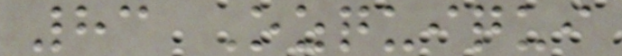83 Ozquiqui
